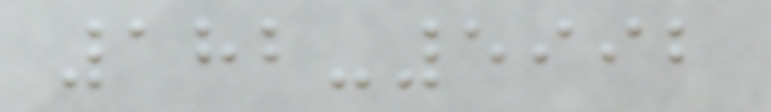182-5992
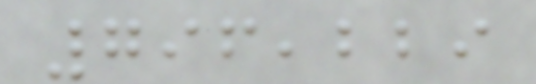796,229
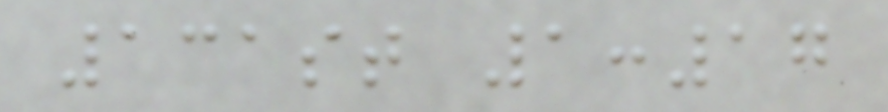131st 1:17
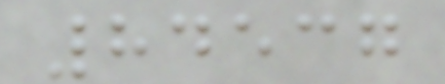84537
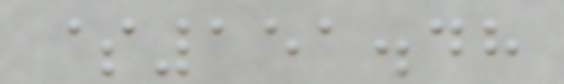$151.48
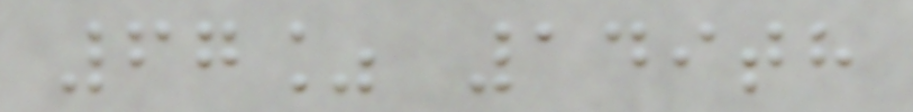67% 149th
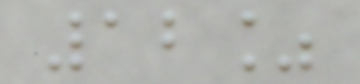12%
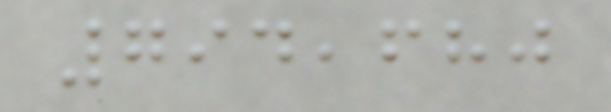794,680
